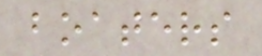boaters
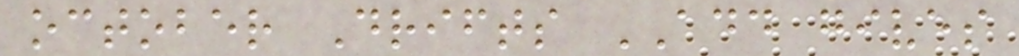october Drifts ADD gives
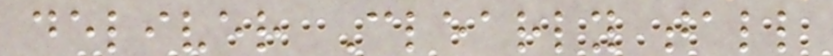deliver Clearly tall
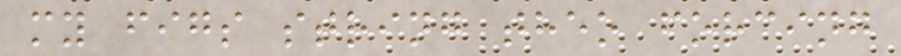my figs string theo forcing
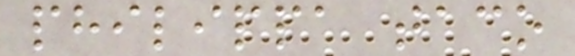philippa taco
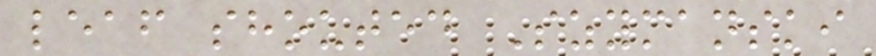leaf shouted Szymanski
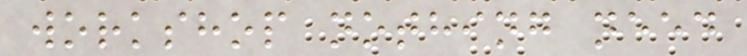workshop nothing need
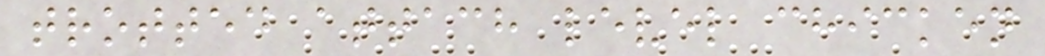trotted attach level chicken
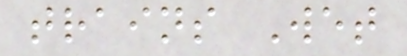trains Wet
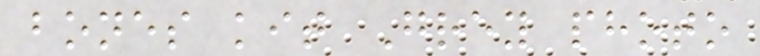bones kit Grey photo
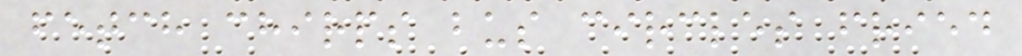fetch chirps bus circles fried
